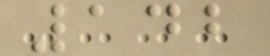142
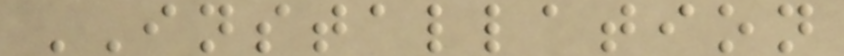INSTALLATION
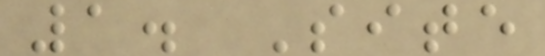1. Site
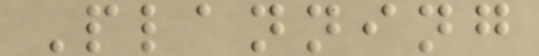Planning
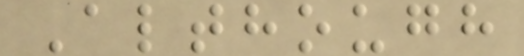Although
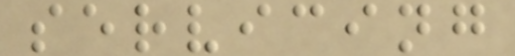servicing
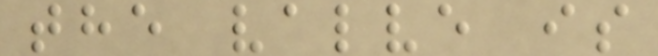the valve is
